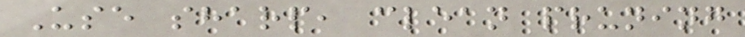Use sharp, clean pruning
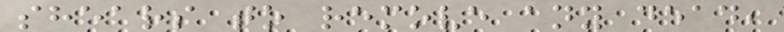shears to remove any dead,
